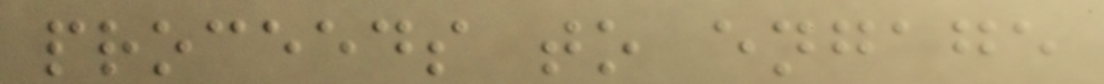proceeds to engage
